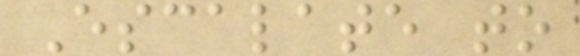Escalate to
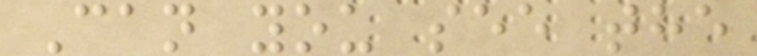Can you see the
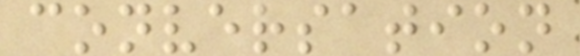conversation
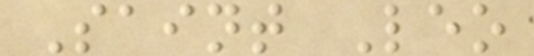Saint Leo
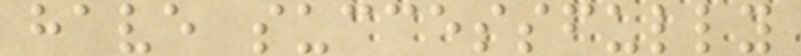have successfully
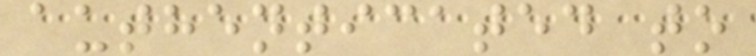authenticated to
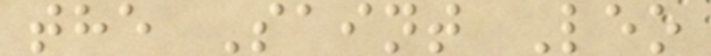the Saint Leo
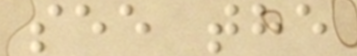see the
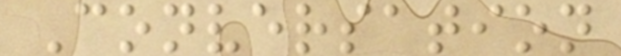Conversation
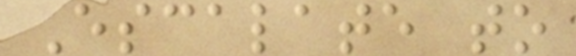Escalate to
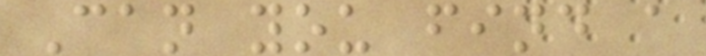Can you find a
